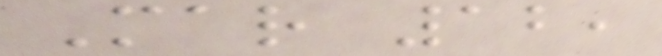Mar 12,
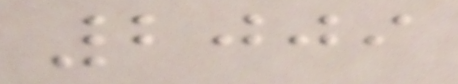2009
